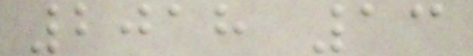2018 13
